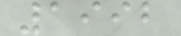1992
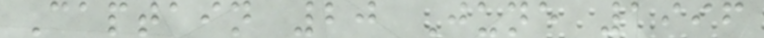Captain 20 June 1996
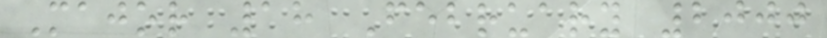Major 18 February 2000
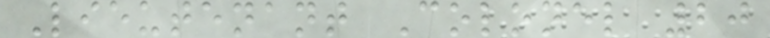Lieutenant Colonel 20
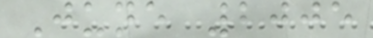June 2005
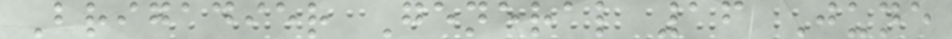Brigadier General 16 June
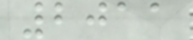2011
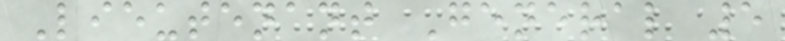Lieutenant General 5
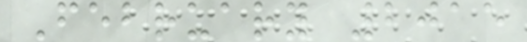February 2015
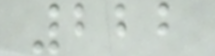222
